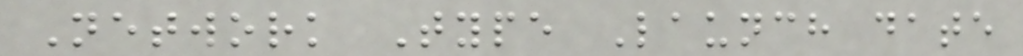Network Type Launch date
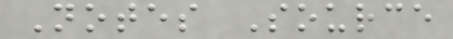Notes Source
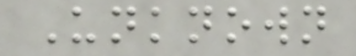Unknown
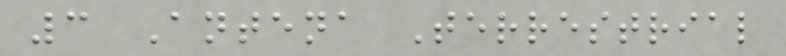3 Antena Terrestrial
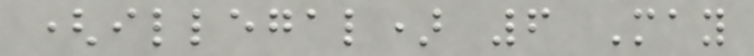(illegal) 6 May
